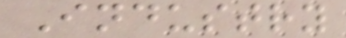Industry
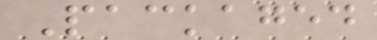Packaged
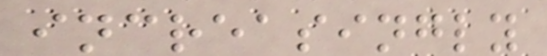increasingly
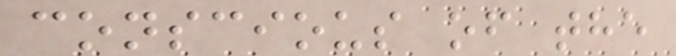conscious of the
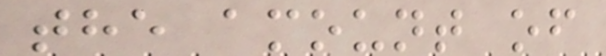the amount of
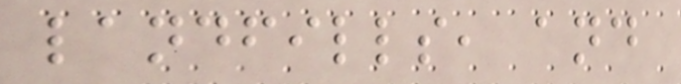landfills, and
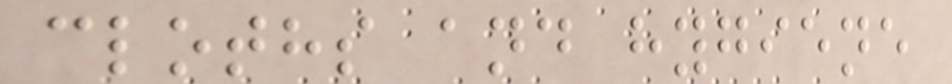cloths and hygiene
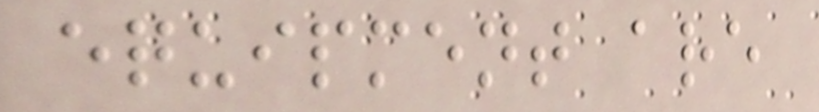equipment are
